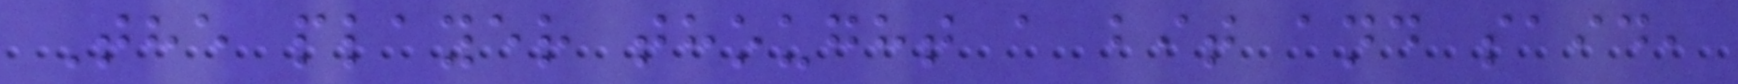The player thought a bit and said,
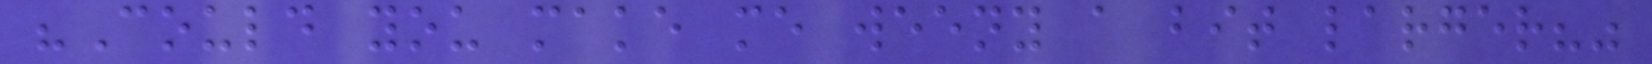"Could you make me weeny a bit larger?"
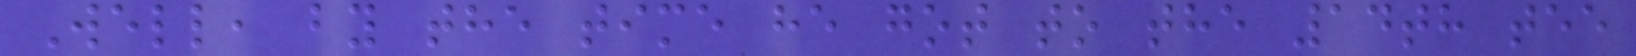Well, by the time he got to the 14th tee
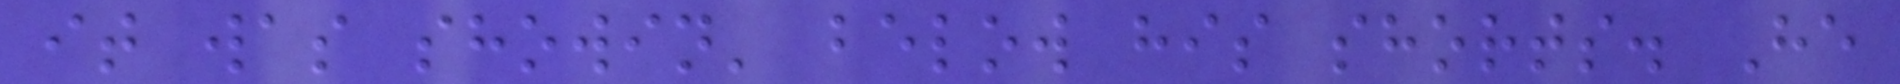it was showin' below his shorts. He
